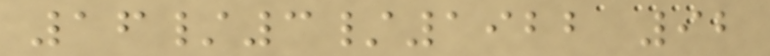16/3/1922 92
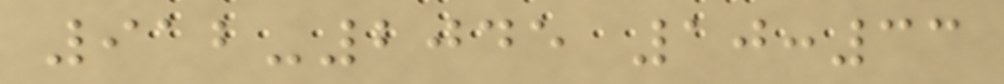912-2045 10:33
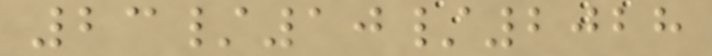23/10/2028
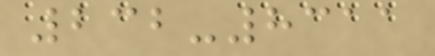232-8311
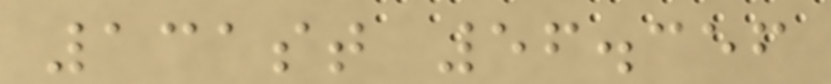131st 56.356
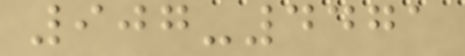907-4471
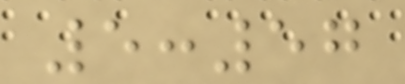5:57
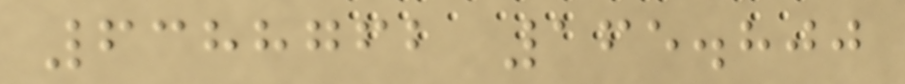6388762 165.800
